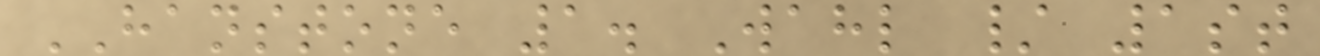HANSTONE 1. Wahl / 1st
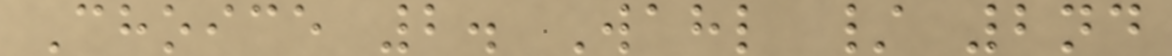Choice 2. Wahl / 2nd
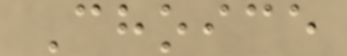Choice
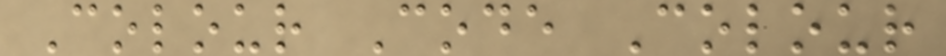Colour Code Colour
